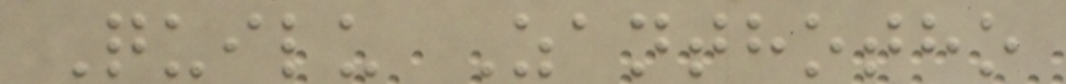Quilu Zanthotho
